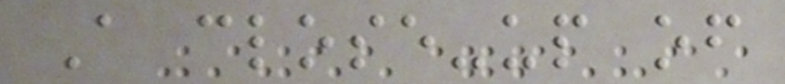A close-up of
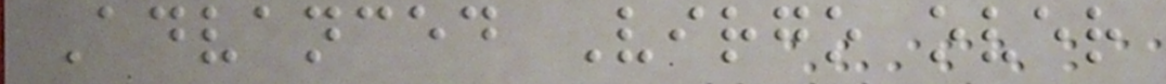Advanced Virgo over
